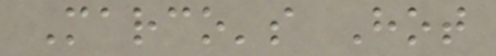Marco's Hot
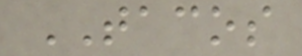TACOS
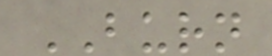BURN
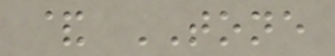& TONE
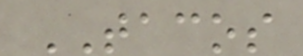TACOS
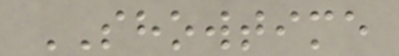SHOWTIME
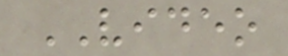VIDEO
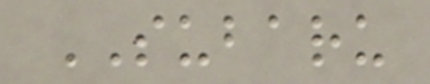SUBARU
